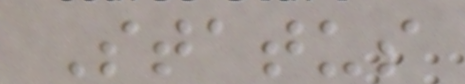Status
